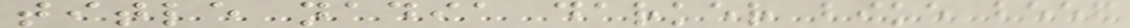title nadia darker bike beef
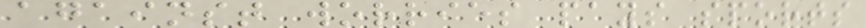against worries pays sports
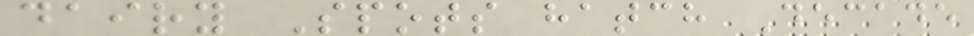dairy Spots hatch Decade
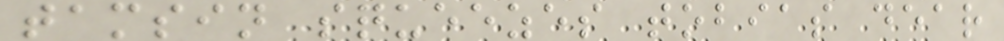tamsin squeezes tobias dear
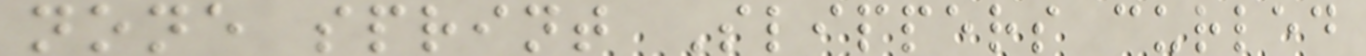none sprint Slippers curled
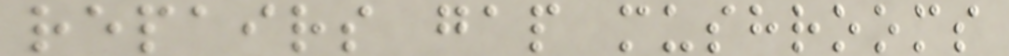repairs gap mushrooms
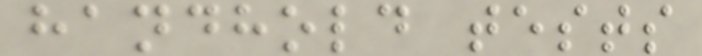handhold tests
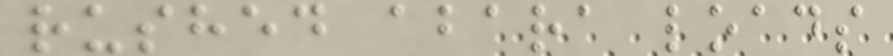rushed abara loads
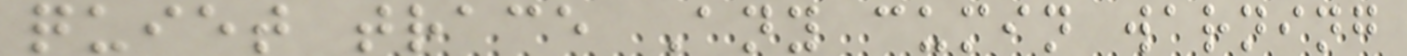quiet trace Any cumin warning
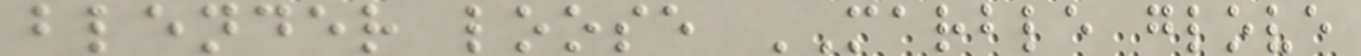blender loose MARBLE glove
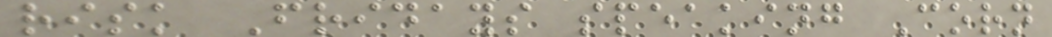risk Fridays speaking Corn
